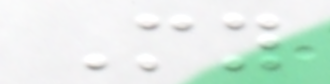My
